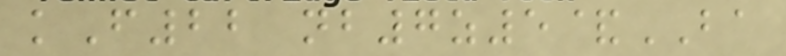kF22 nb7z5&BA
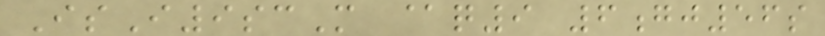IsI9scM @q9 6gj56s
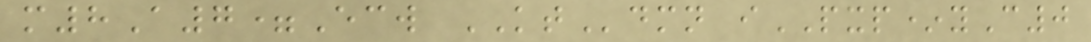m8A7=Ecw KTdmn iPXP*yC0
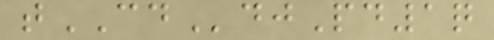tCDdjPd1q
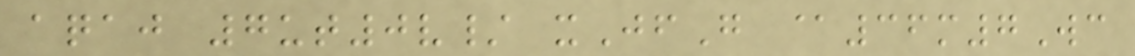aqaj 7ut0v/ xJfG @36m7Wc
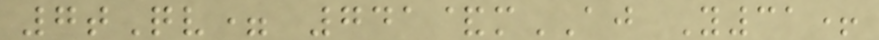7tQv= 741&mAJ Y31+
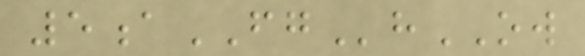5aFGhOW
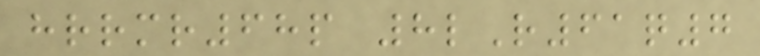hrrmr68p 8lR61q7
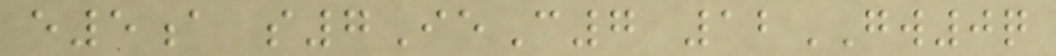e5a s7IeC7 12GW0q
